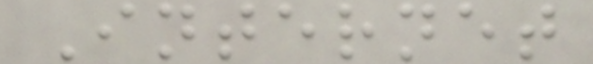Internet
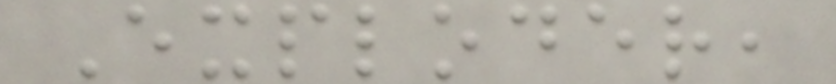Exploder,
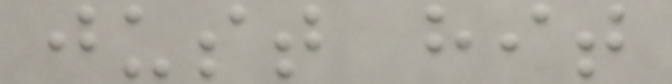just hit
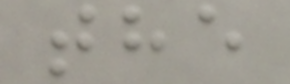the
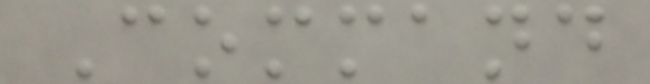Command
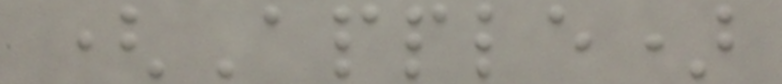(Apple)
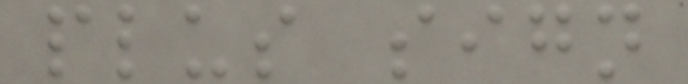plus sign
